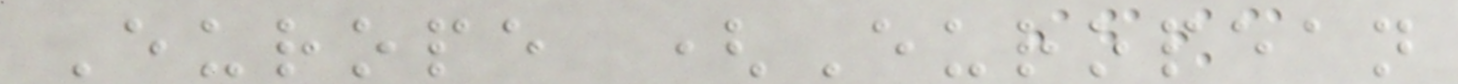Europe (European
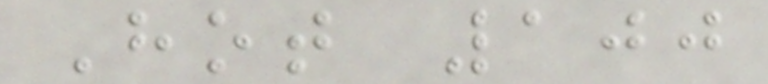Hot 100
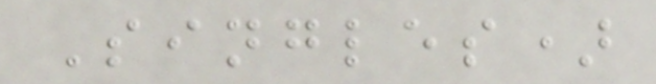Singles)
